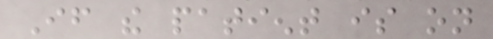If the patient is on
